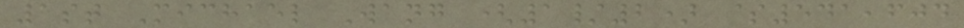1st Michael Wang (1/2) $541,604
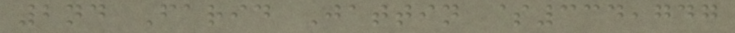2nd Farid Jattin $334,747
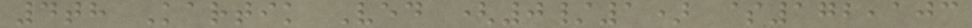4th Kartik Ved (0/1) $172,103
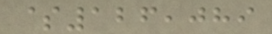$126,089
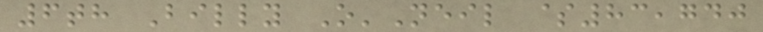6th Billy O'Neil $83,740
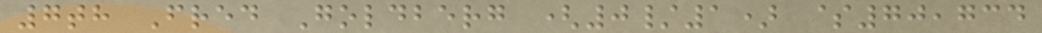7th Fred Goldberg (0/1) $70,734
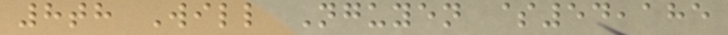8th Will Nguyen $54,185
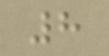8
